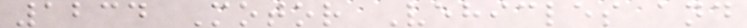1234 Motor Vehicles and
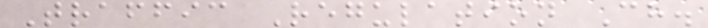Traffic Regulation Ch.
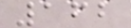162
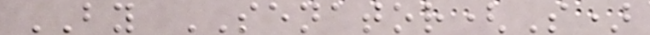BY SENATOR(S)
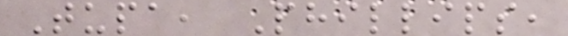Tupa, Phillips,
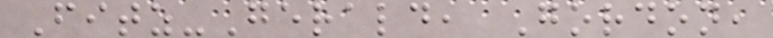Fitz-Gerald, Gordon,
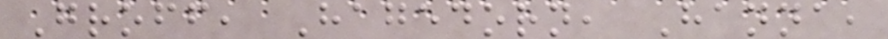Groff, Hagedorn, Hanna,
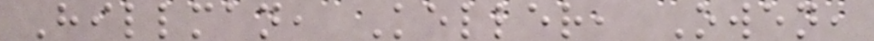Hillman, Keller, Owen,
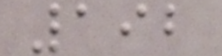192
